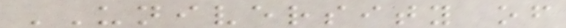UNIVERSITY of
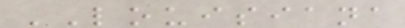LOUISIANA
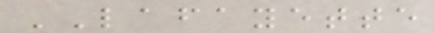LAFAYETTE
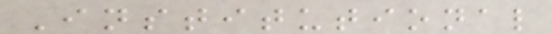Institutional
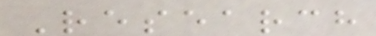Research
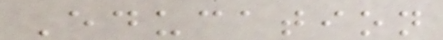Education
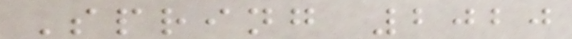Spring 2020
